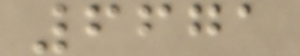6671
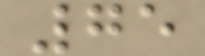75
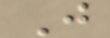J
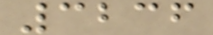3236
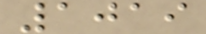1019
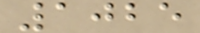1025
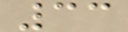33
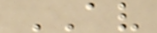AV
